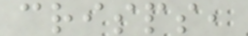crisps,
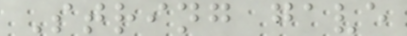String gave
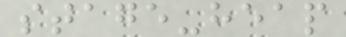stage-heap
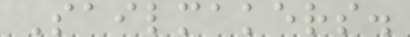Sailmakers.
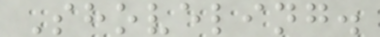Shoveling.
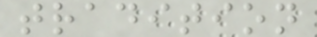tradition
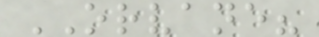ORVANE?
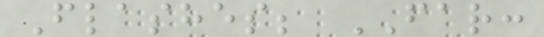Flashes; FAR:
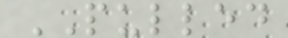PULLED
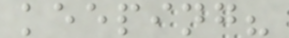keeping?
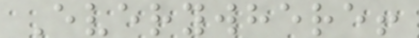Everywhere!
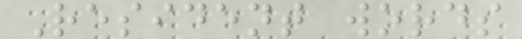Resident words
